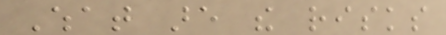What are the risks
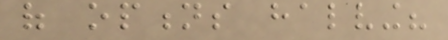of options halving?
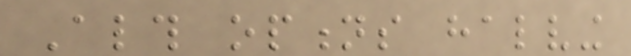Although options halving
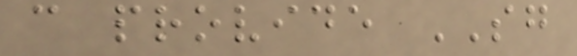can provide SG
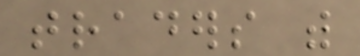traders with
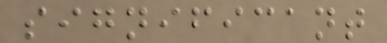significant
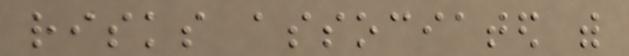risks associated with
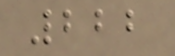222
